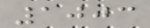1003
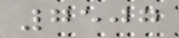7507
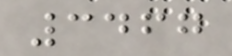3467
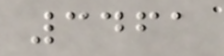3461
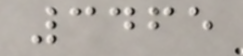3465
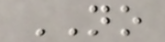NO
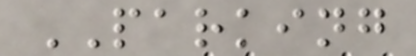PARKING
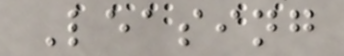Leasing
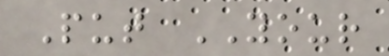Put YOUR
